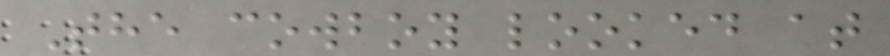The cowboy looked at
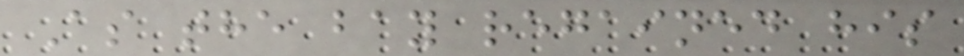As the bay regained his
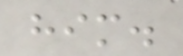him.
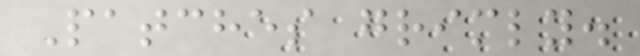Patches grimly.
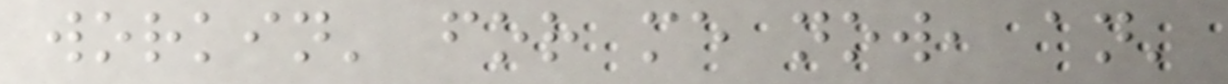workin' for me now, an'
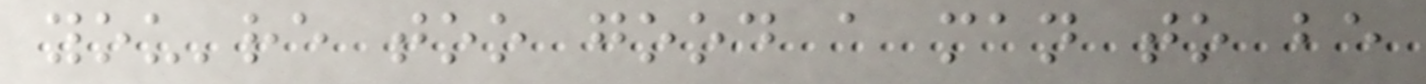you're too good a man to be
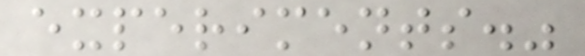experiments."
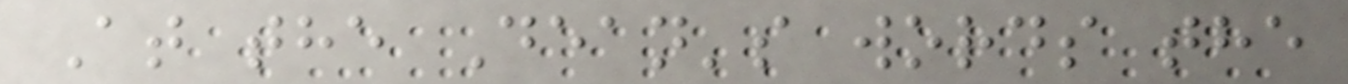At the Dean's words the
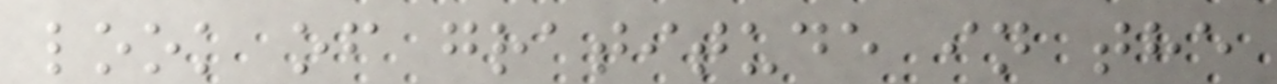look of gratitude in the
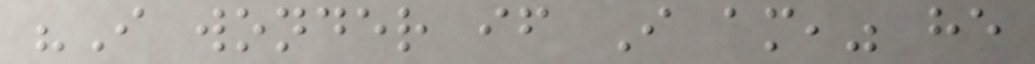"I wonder if I am," he
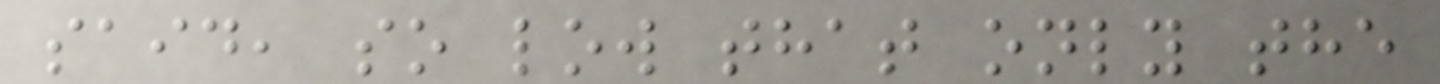said, so low that only the
